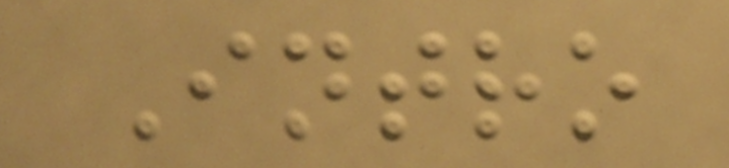Intro
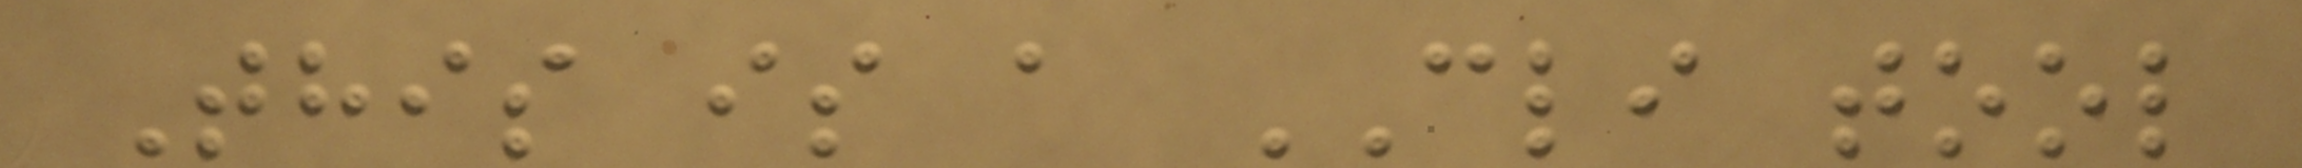This is a CLI tool
